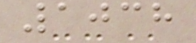1038
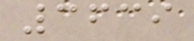3639
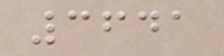3641
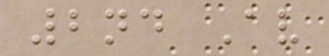2nd Av
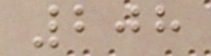208
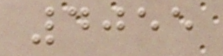4055
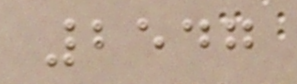2547
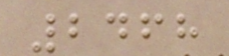2468
